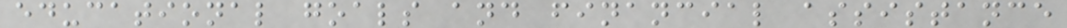educational goals and financial assistance
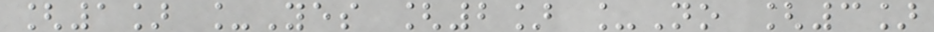[1] _Yes [2] _No [3]
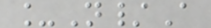_N/A
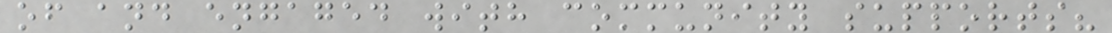of and engaged with community supports?
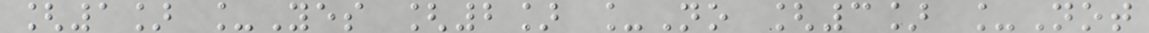[1] _Yes [2] _No [3] _Not
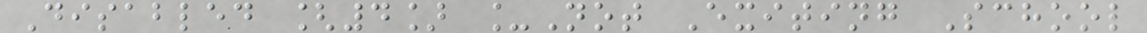Disabled [4] _Not Exiting School
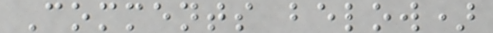Comments below)
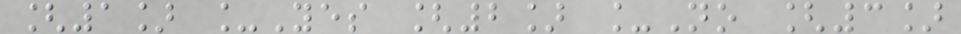[1] _Yes [2] _No [3]
